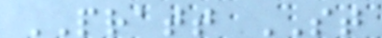PRATT ST
